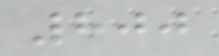800
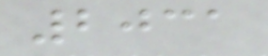2031
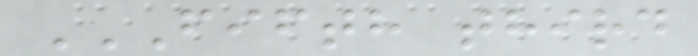FIFTH THIRD
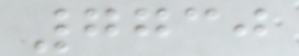7730
